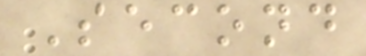Second
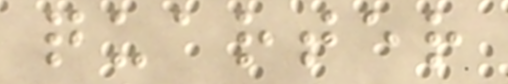quarter
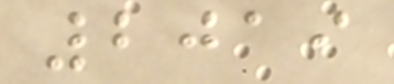2019
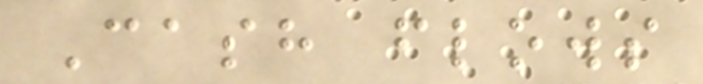Cash flows
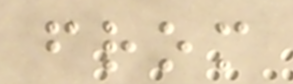from
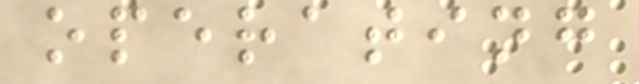operating
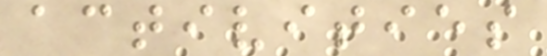activities
